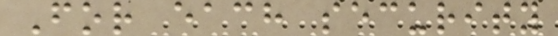For each security
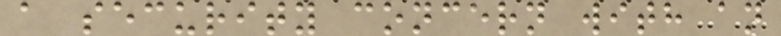a security concern with an
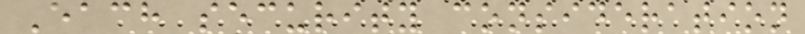Each security consideration
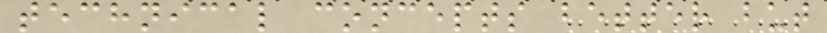technical concepts better but
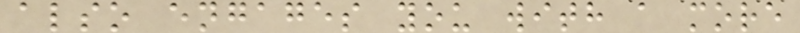also engages you with a more
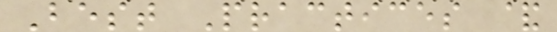Best Practices &
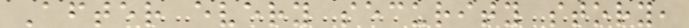After every security story,
